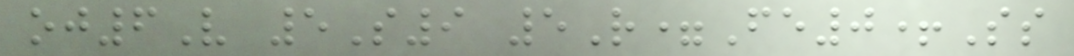oj6V 5S9 5R=Fe0+Ss
